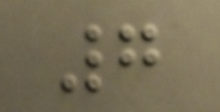7
